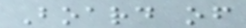Board of
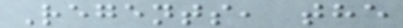Regents, the
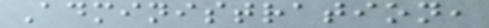Administration,
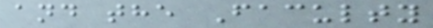and the Faculty
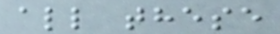all these
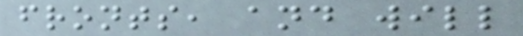fronts, and will
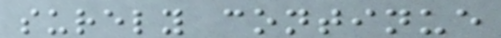surely continue
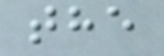the
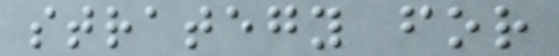strategy for
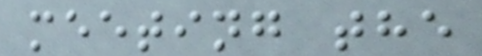meeting the
